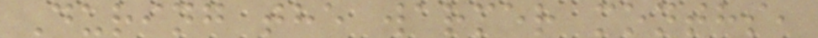During the warmer months,
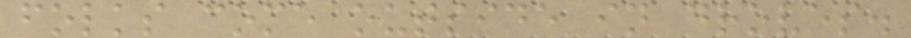folks come outside in droves.
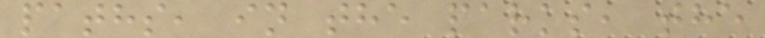paths, in the parks, the
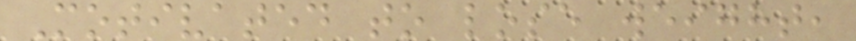Motivated to lose weight,
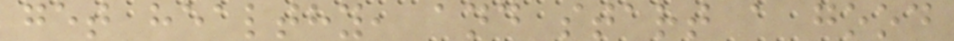get healthy, and start a good
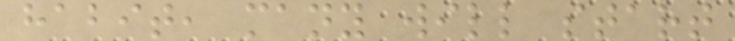habit, many will start
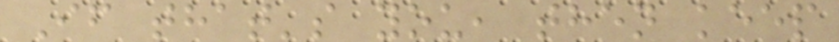If that's you, then keep
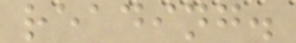reading.
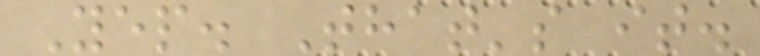Yep. That's it.
